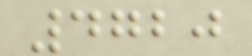4720
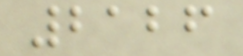2126
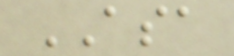ASA
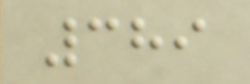389
